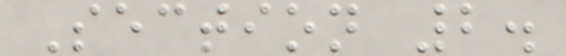Section 2.
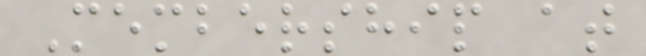Membership at
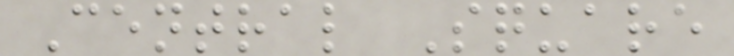Central Square
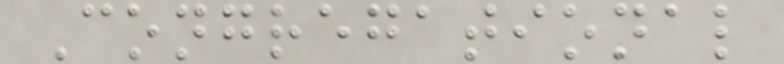Congregational
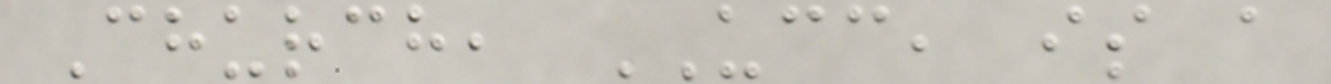Church, UCC, is a
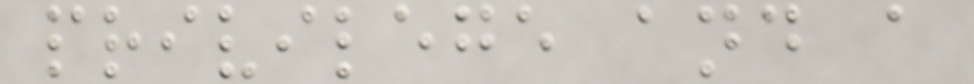privilege and a
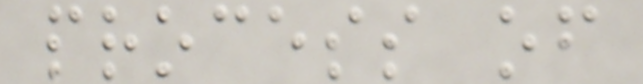process of
